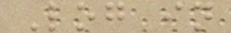Log in
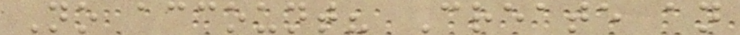No account? Create an
